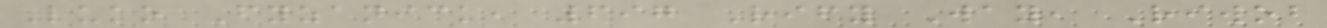Luko Fyzanick, 697 Rify Way, Riwob
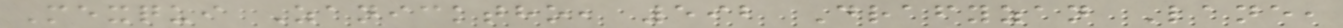Mexqui Zanicktho, 592 Drafyzan Lane,
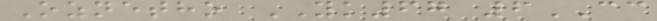Oznetho YK67 6CC
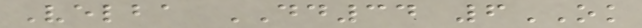Velba DD34 6OK
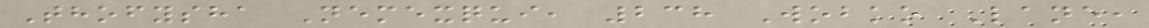Thofysha Nemexqui, 238 Wobko Lane,
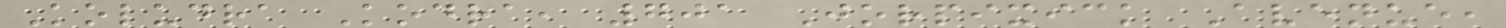Koludra Kodra, 701 Jorpixick Avenue,
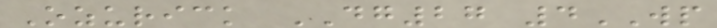Ozurick DG27 4WP
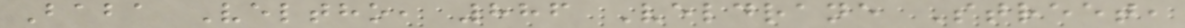Baba Veltho, 886 Veldrane Street,
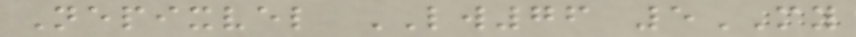Nepixvel LW76 5MY
